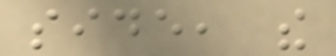side, the
